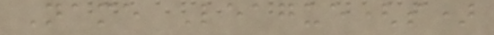Name League(s)
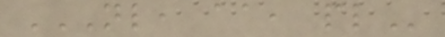NL, AA, PL
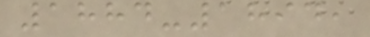1884-1894,
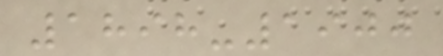1898-1900
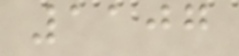1107
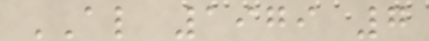AL 1979 7
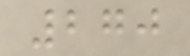270
